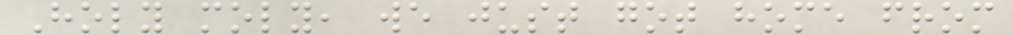Holy moly, we just got home from
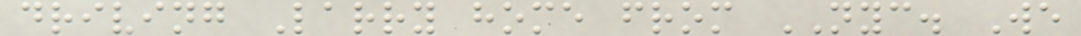driving Larry home from NYC. We
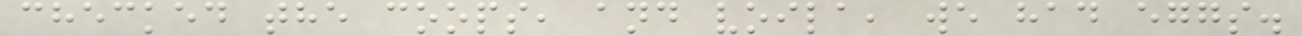checked the coops, and voila, we had eggs.
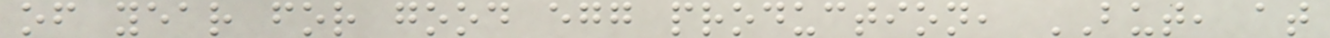of year for good egg production, BUT, at
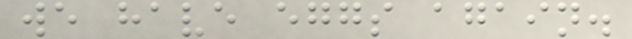we have eggs again.
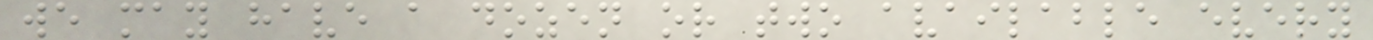we may have a dozen or two available every
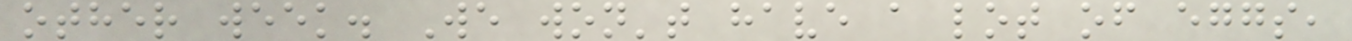other week. We won't have a lot of eggs,
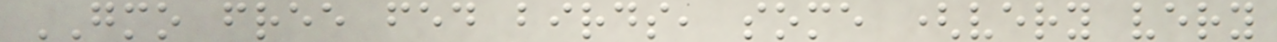GMO free fed birds, some (very very
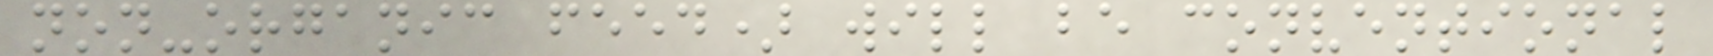non-organic feed) will be conventional
